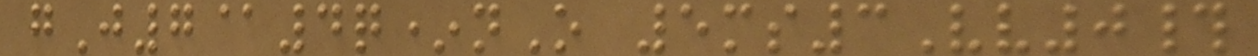gJ7@4q*nO 5ms3Vv0#
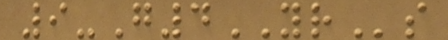9-G4YRs
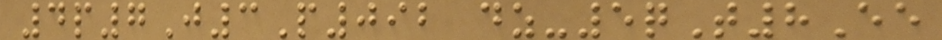4p7J3P092 dz-5qT8Ee
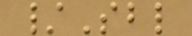/Sbl
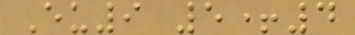Eu9 5+4
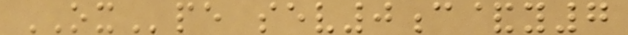OXpe sev0c&y7
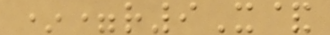*=r9X&
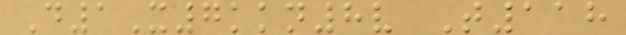D1X7kkn8v T118
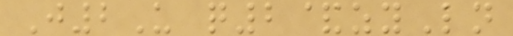J2U q2&zyLn
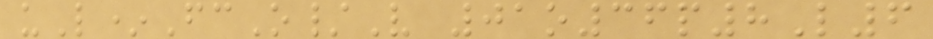uL*FcO/V 01o36p8L6
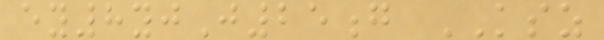ey8yjJ25g KSZ
